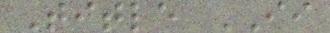Title II
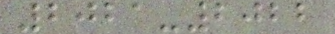2021-2022
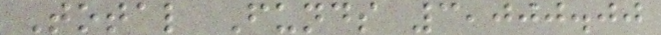Total Funds 3,000.00
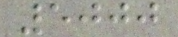5000
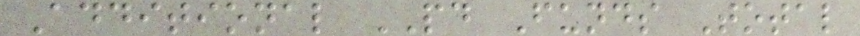Additional PD Funds Total
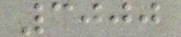3000
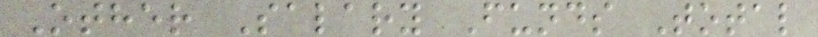Other Salary Funds Total
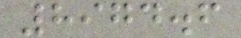8974.6
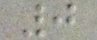0
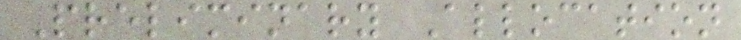Preliminary Allocation
